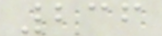236
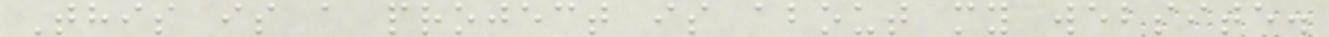This is a project is about my website.
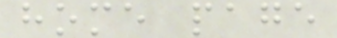home page
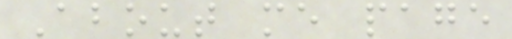About me page
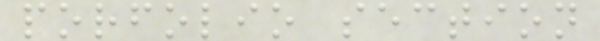porfolio section
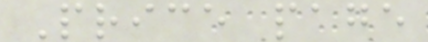Price page
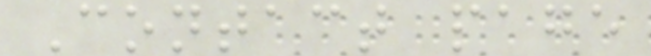Contact page
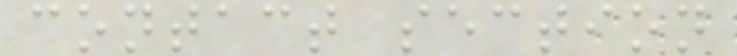contact section
